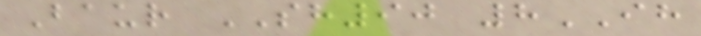Baur SH90 8IH
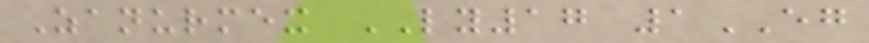Zanurmex LY17 1EG
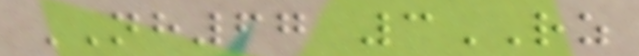NH67 3RZ
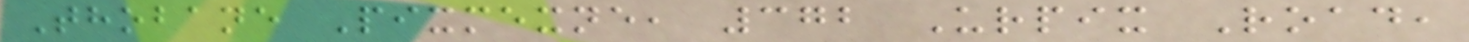Thobane Pixmexne, 372 Urpix Road,
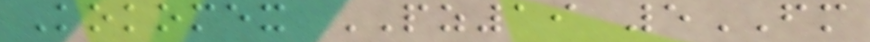Kokomex PZ19 5FM
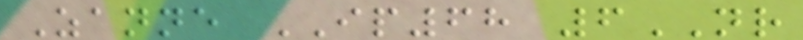Zanne IP68 6NR
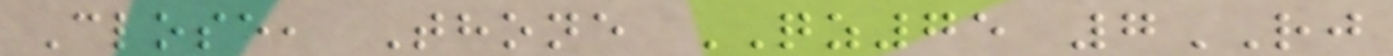Close, Thone QZ75 7RJ
